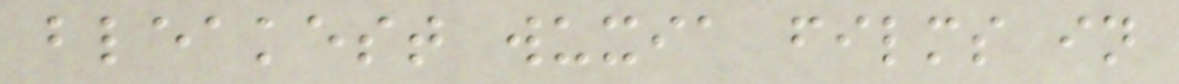bleakest wuxia films in
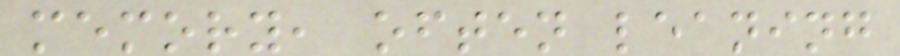memory, often leaning
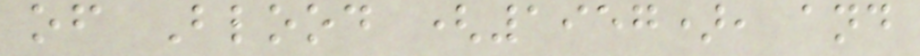of Blood (1957), and
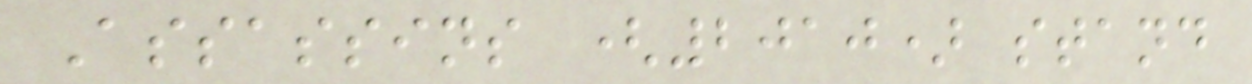Assassins (2010) stand
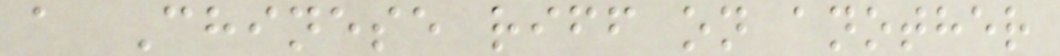a Chinese riff on another
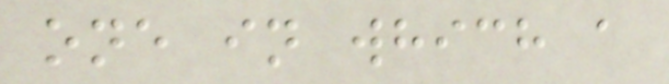one in which a
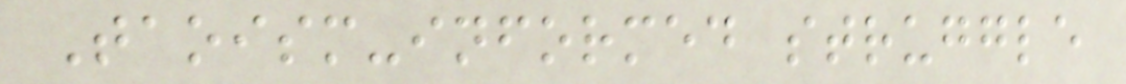Taoism-informed struggle
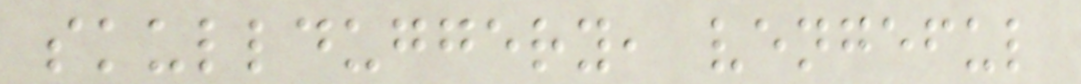skullduggery, vengeful
